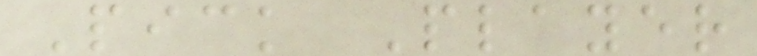Pick Player
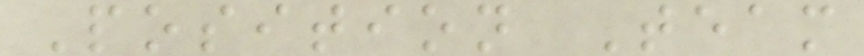Position Team
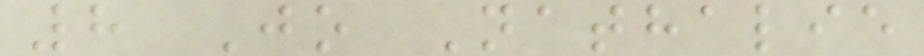8 Jo Nathalie
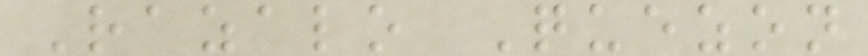Razalo Quezon
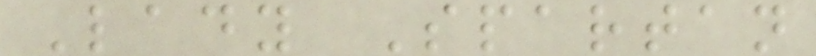Lady Spartan
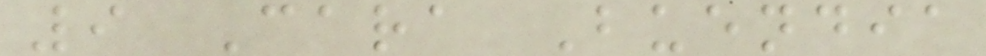9 Cara Buendia
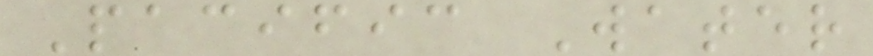Pacific Water
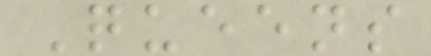Queens
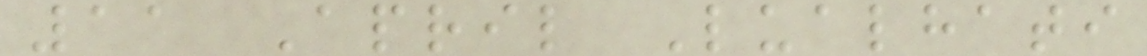11 April Lualhati
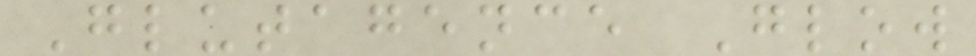Glutagence Glow
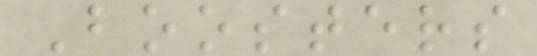Boosters
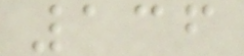136
